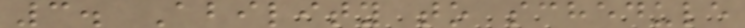3. Ability to schedule
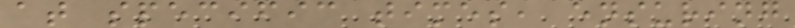at specific times, ensuring
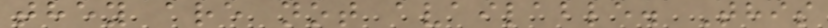they are not available. This
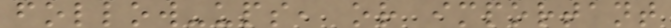follow-ups, or important
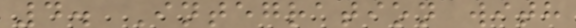4. Integration with
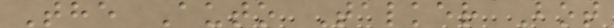The Auto Talker Bot
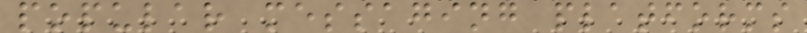popular messaging platforms
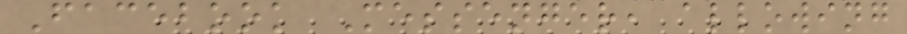Facebook Messenger, allowing
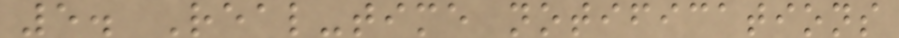5. Real-time notifications
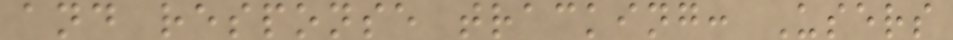and response tracking: Users
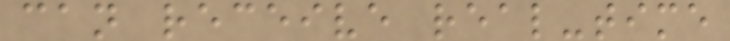can receive real-time
